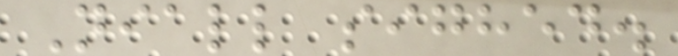Niall sighed.
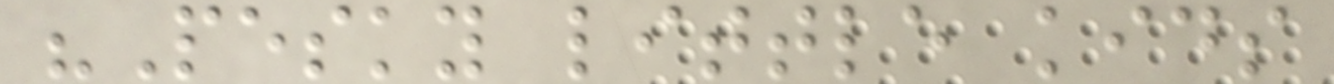"Pesky little kids
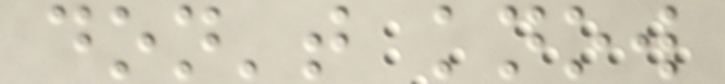don't know
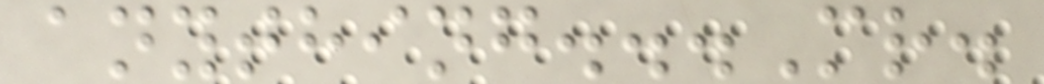anything...Mr.
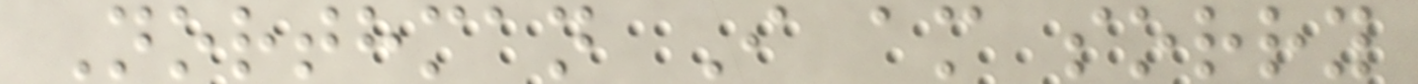Northman I am sorry
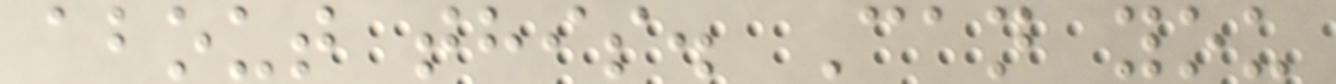about this. Can you
